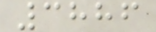3886
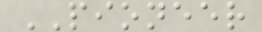PIONEER
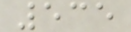535
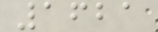1621
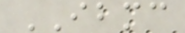IBMC
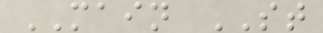MAIN ST
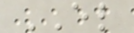EL
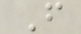F
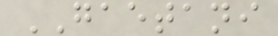GAETANI
